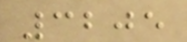3205
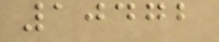10472
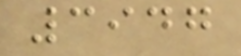3947
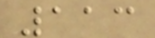113
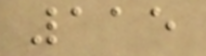115
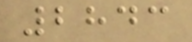2843
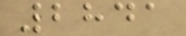2841
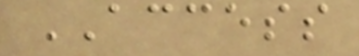ACCESS
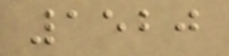1520
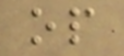op
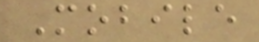Mobile
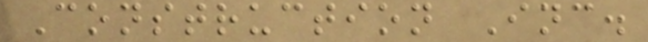Construction Inc.
